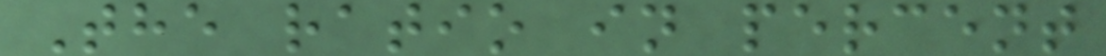The ratio in percent
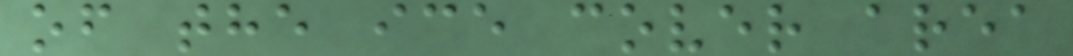of the ice cover area
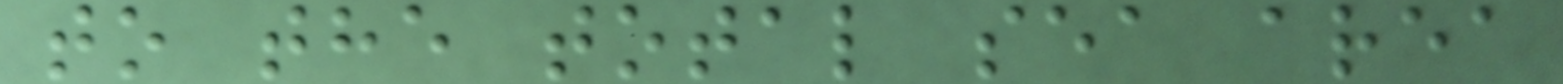to the total sea area
